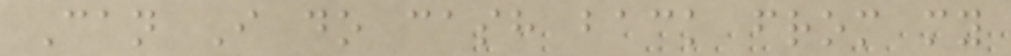Can I do cash back from my
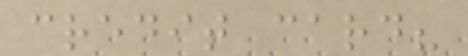credit card?
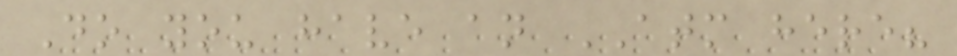Do you have an ATM here?
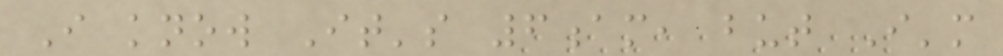I know It's 6am, but I'm
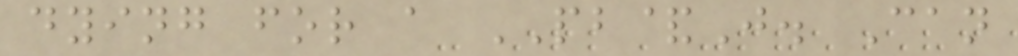dying for a PB&J. Can
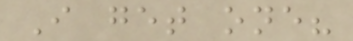I get one?
